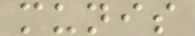munis
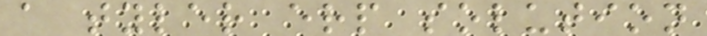a tyler erp solution
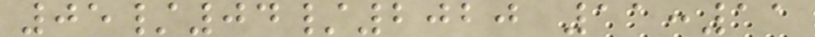05/04/2020 11:11
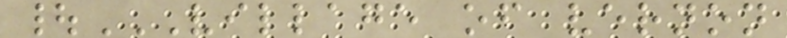|VILLAGE OF VERNON
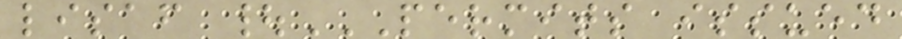lisaf |PERMITS ISSUED
